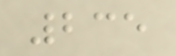235
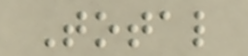Total
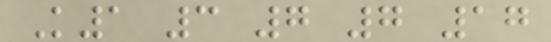K1 3 7 7 17
